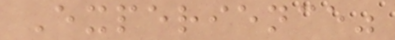Experience"
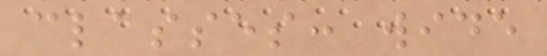classes: wide
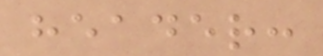header:
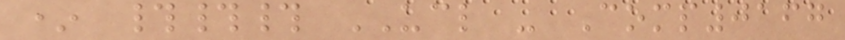* ### UCL - Comp0167
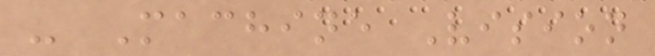- Machine Vision
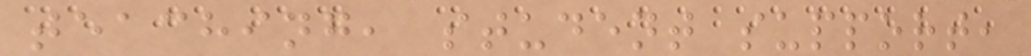teaching, student support,
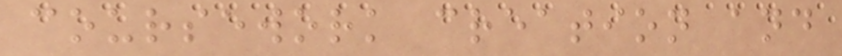coursework creation and
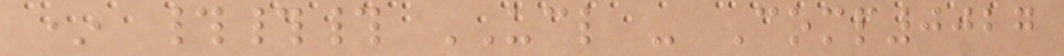* ### UCL - Comp0027
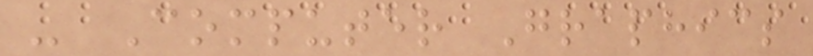- Computer Graphics
